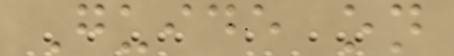Guide on
